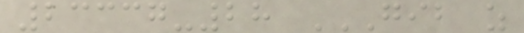23337-28 GIB Z
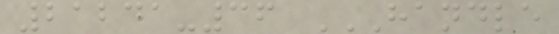21241-36 HANDLE
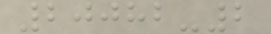20082-2
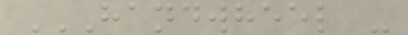HANDWHEEL -
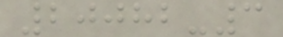20082-3
